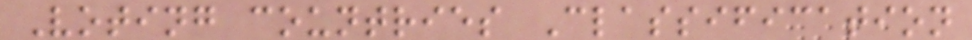Voting countries Classification
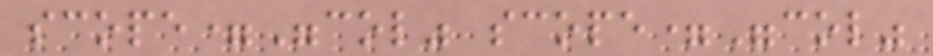scope="col" scope="col"
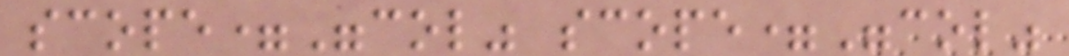scope="col" scope="col"
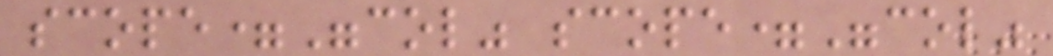scope="col" scope="col"
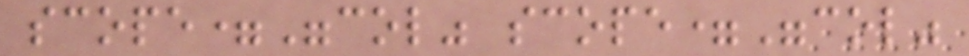scope="col" scope="col"
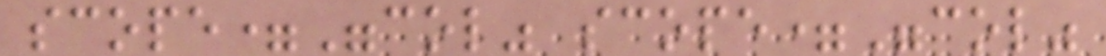scope="col" scope="col"
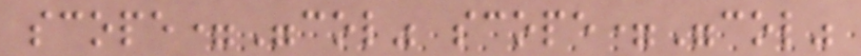scope="col" scope="col"
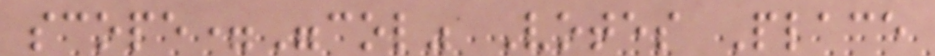scope="col" Votes Place
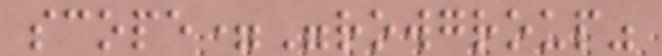scope="rowgroup"
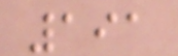191
